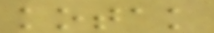kotak
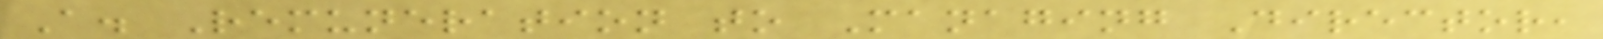A. Remuneration to Managing Director,
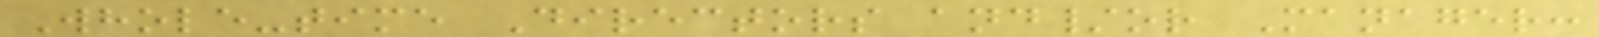Whole-time Directors and/or Manager:
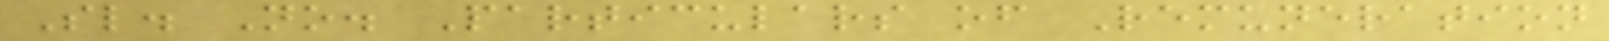Sl. No. Particulars of Remuneration
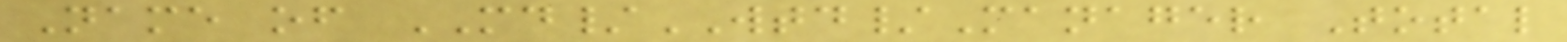Name of MD/WTD/Manager Total
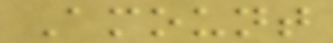Amount
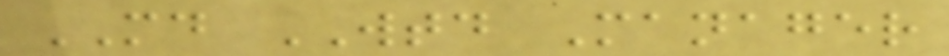MD WTD Manager
